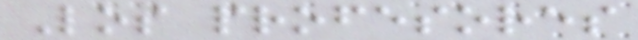Los profesores
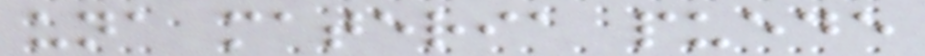una materia puede
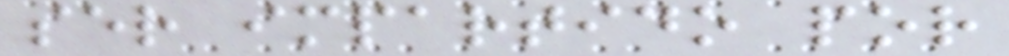ser impartido por
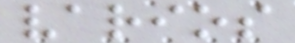varios
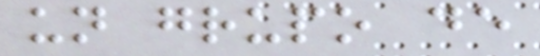un grupo de
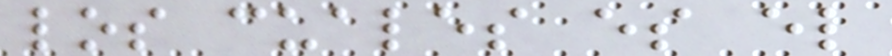los cuales es el
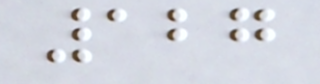127
